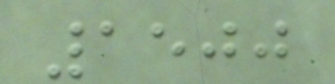1500
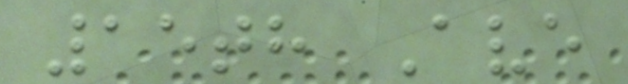15th Ave
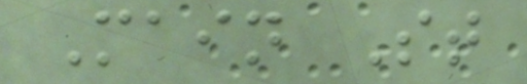Main St
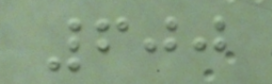600
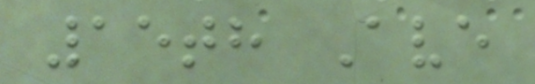15th Ave
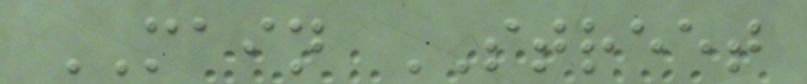MAIN STREET
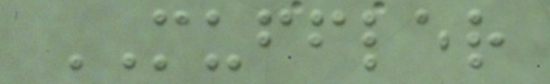MUFFLER
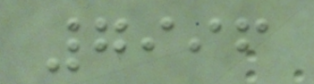7996
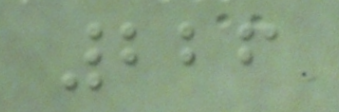226
